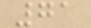71
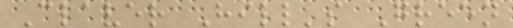Claver Hill's Green
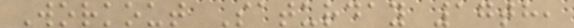Workout Saturday 17th,
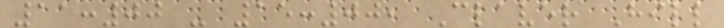11:00 - 15:00, Claver Hill
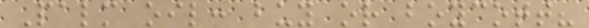Palm oil: buy or boycott?
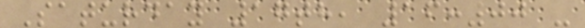Saturday 17th, 16:00 -
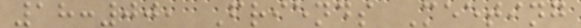18:00, Friends Meeting
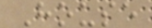House
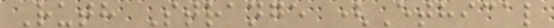Ruth Strange (Ethical
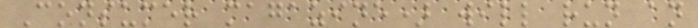Consumer magazine) will run an
